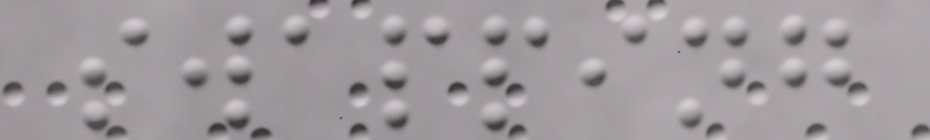swapping
